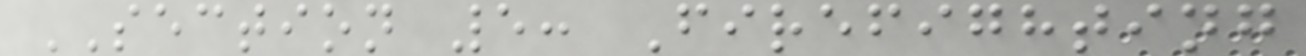SECTION 5: Firefighting
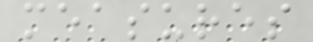measures
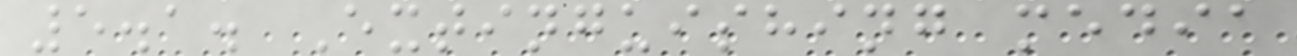5.1. Extinguishing media
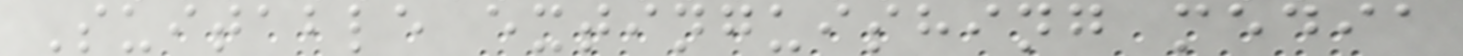Suitable extinguishing media
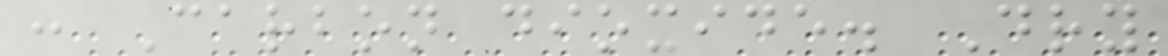: Carbon dioxide. Dry
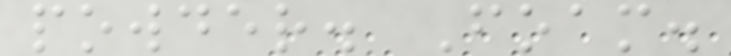powder. Foam.
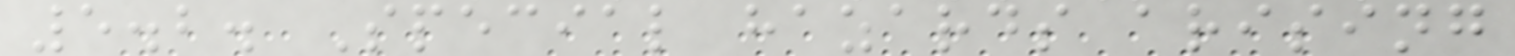5.2. Special hazards arising
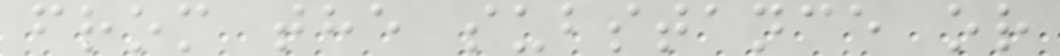from the substance or
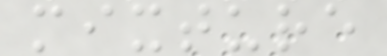mixture
